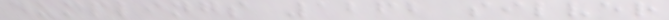dumplings 1262 silver
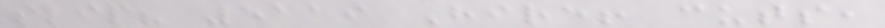slip? 5119 Hire! cuts,
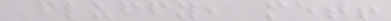Fluffy, met!
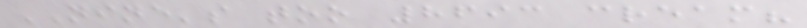NINE's too 8693 cream?
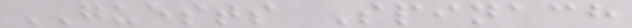GUESTS Spinach
